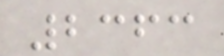2363
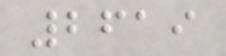2619
